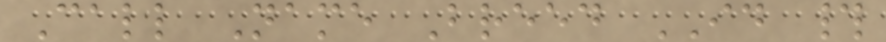Call Name Breed ID #
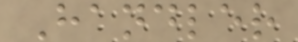Handler
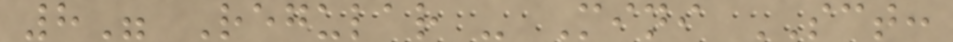8" Regular - Mini SCT:
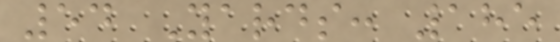54 Yards: 185
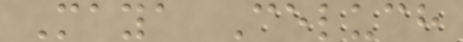Maya Celuch
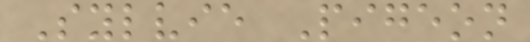Sylvie Pigeon
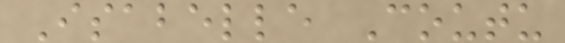Isabelle Coutu
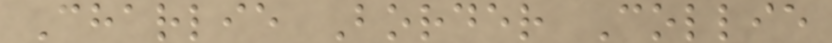Charlie Border Collie
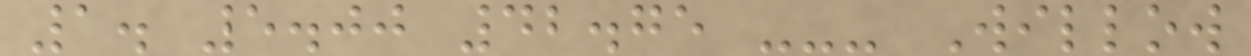1. 5.00 42.75 --- Willow
